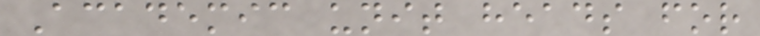Academic unit heads for
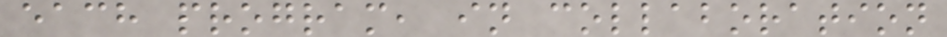each program, in collaboration
